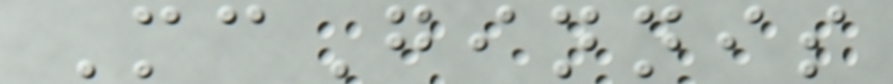McGinnis
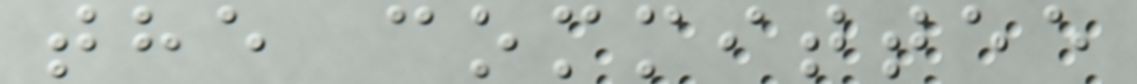the committee
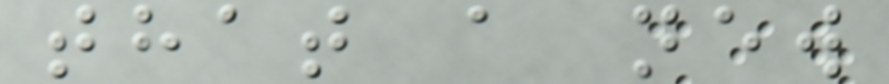that a new
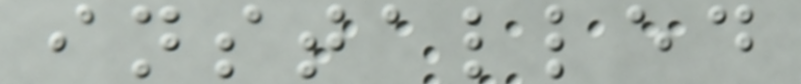installed
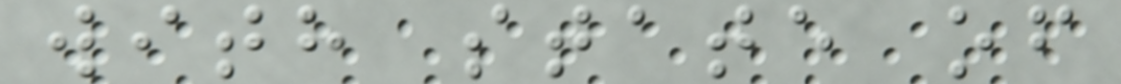with state of
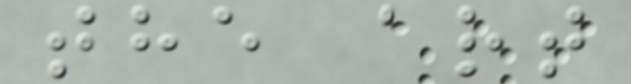the art
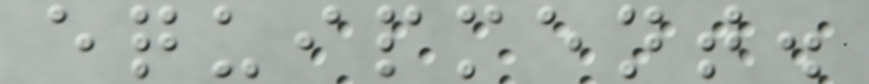equipment.
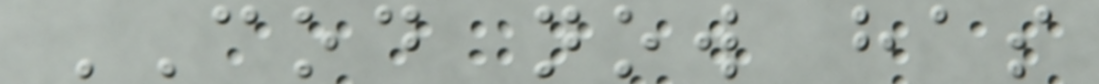COD now has
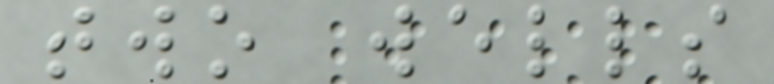two wells
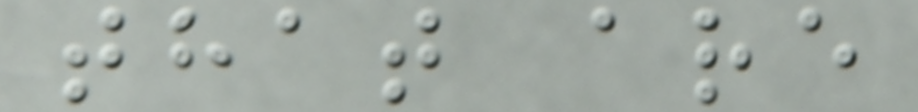that are
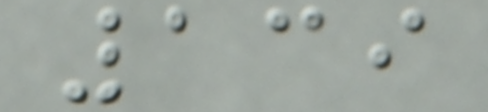139
